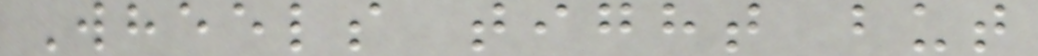Wheels tight but
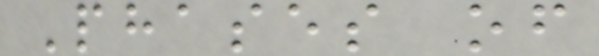Phases of
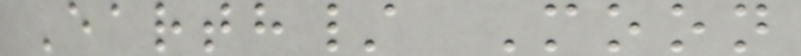Earth/ Moon
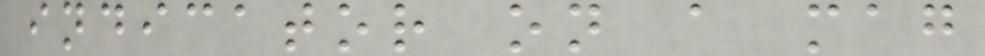indicator on a mag
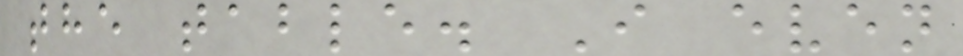the table. I even
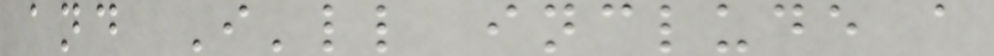and I'll include a
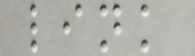link
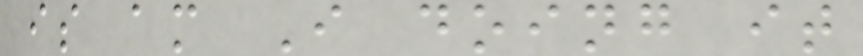is am I doing it
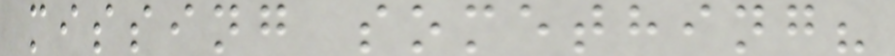missing something?
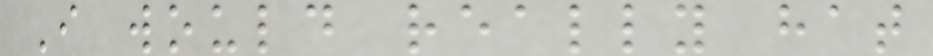I would really hat
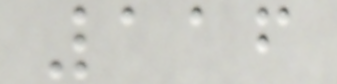116
